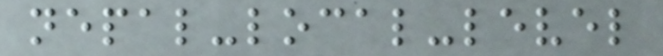nepal-local-level
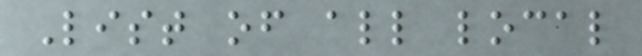List of all local
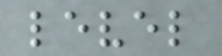level
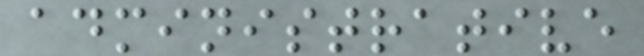administrative
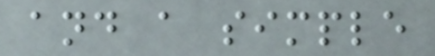and a simple
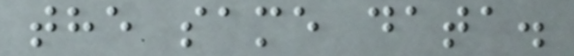the same data.
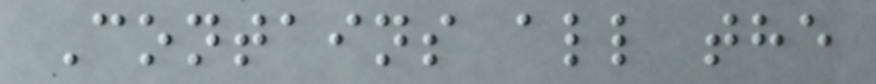Contains all the
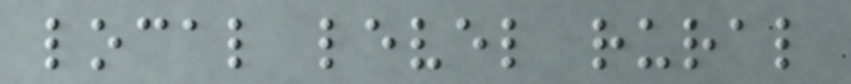local level rural
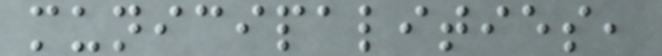municipalities,
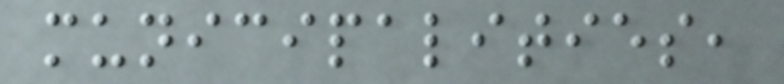municipalities,
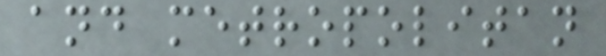and metropolitan
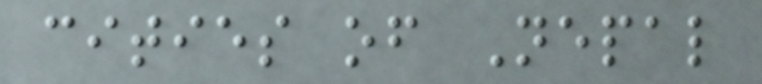cities of Nepal
